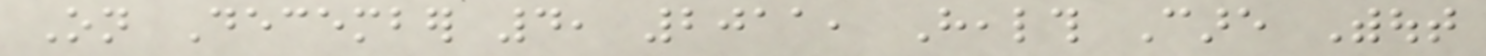On December 4, 2011, Health Care Without
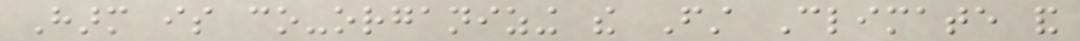Harm is co-organizing the First Climate and
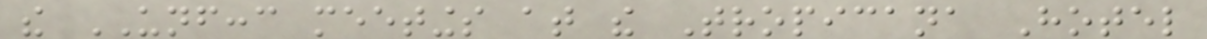the UNFCCC meetings at the Tropicana Hotel
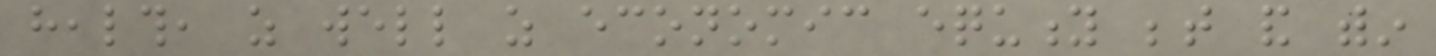health, as well as economic equity between and within
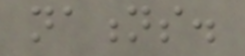nations.
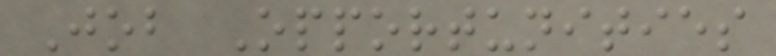Job Opportunities
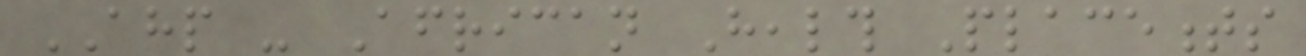AHP - African Health Placements
